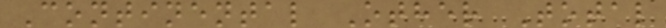Continental Other Total
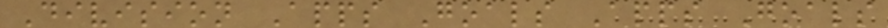Division Apps Goals Apps Goals
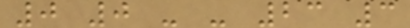0 0 - - 23 3
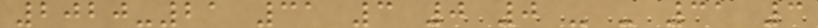2020-21 31 3 0 0 - - 31 3
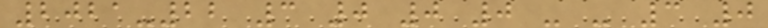2021-22 3 0 0 0 - - 3 0
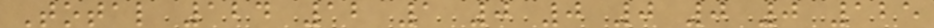Total 124 12 1 0 0 0 0 0 125
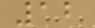12
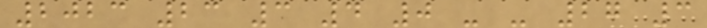2023 23 3 4 0 - - 27 3
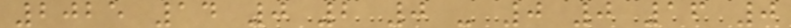2025 14 0 2 0 - 0 0 16 0
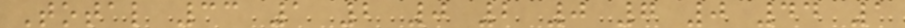Total 33 1 2 0 2 0 7 0 44 1
